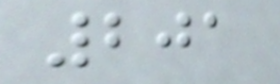201
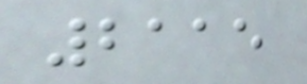2115
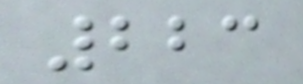223
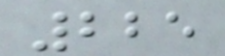225
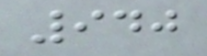940
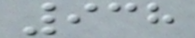938
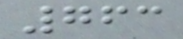763
